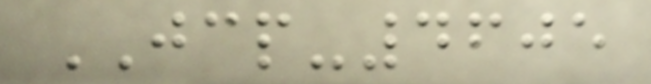JCP-4605
